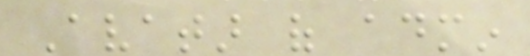Avatar of admin
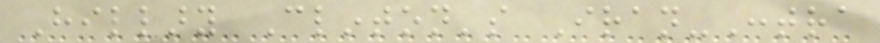Hillary Clinton's Iran-Contra
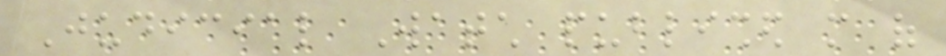Judicial Watch published more of
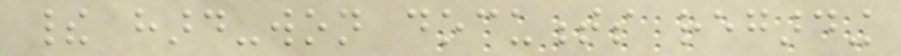their hard-won documents regarding
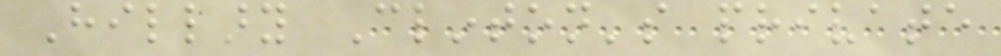Hillary Clinton's private
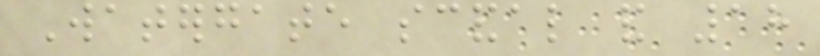Watergate scandal and 18
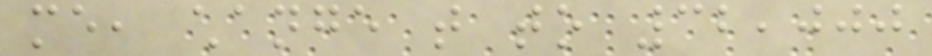me, change that to 32,000
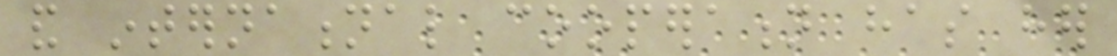and international cooperation has her
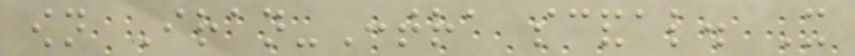own Iran-Contra scandal. It
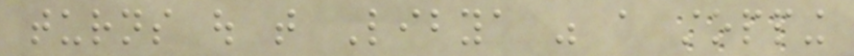turns out that Libya was a stopping
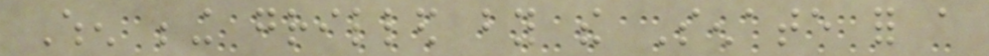When being grilled by the Senate for a
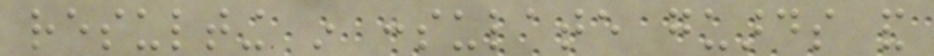resulting in consulate guards and
